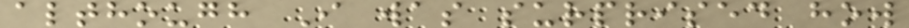although I was surprised how
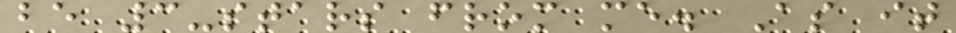be 3-stars from me. As it
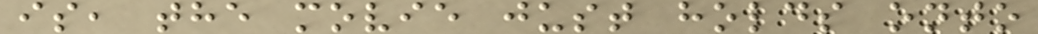is, the movie just holds onto
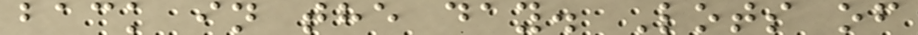back in the day. Lots of
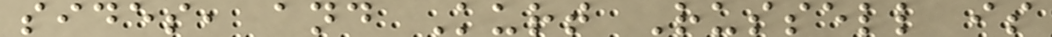sides, and Kurt Russell is
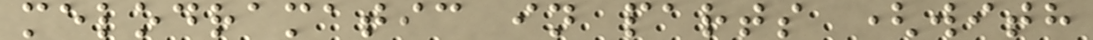melodramatic in parts (with
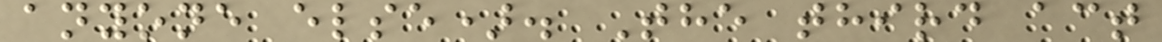anyone else). The third act
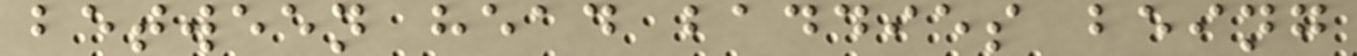between head baddies being
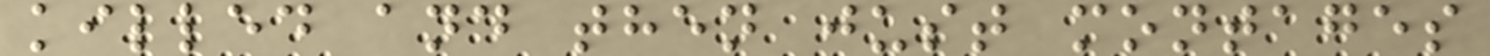killed and then just montages
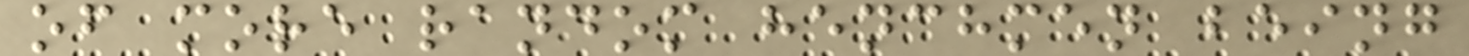of more random henchmen being
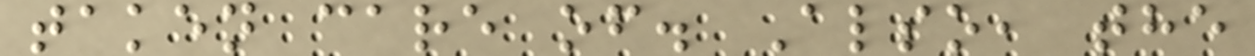taken care of. Also, the
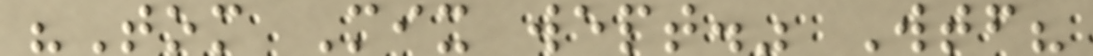"Tom Mix wept." Wtf?
